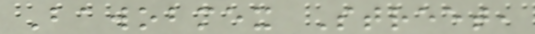Bawobmex Street,
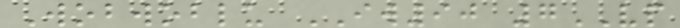Wobwoblu IW90 7VP
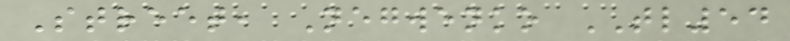Street, Negwenko TL54
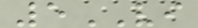5VI
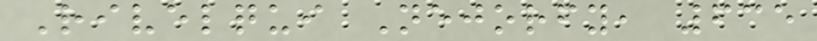Rivelqui Nejorfy, 635
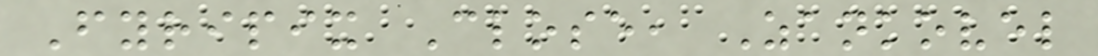Fyripix Close, Zankovel
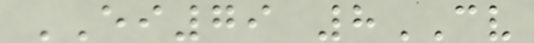EI79 8CV
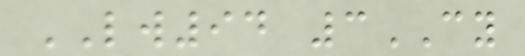LW94 3CY
